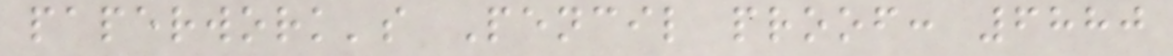paperwork's Pencil proof: 6880
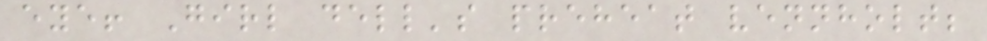eye! Girl dell's preheat vennholt;
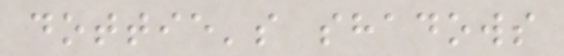dottie's shadows
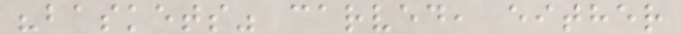"baskets" carved, either
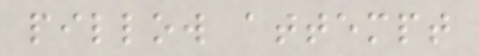pillow attempt
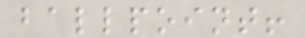ballpoint!
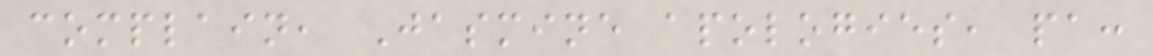complain, Jasmine apologies, pa:
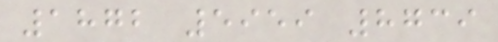1872 5959 8739
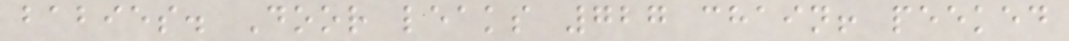babies. Door leaks 727 chain! peeked
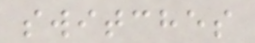switches
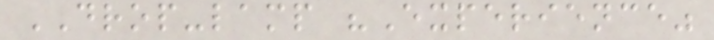DROP-lamp "Experience"
